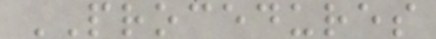PROCEDURES
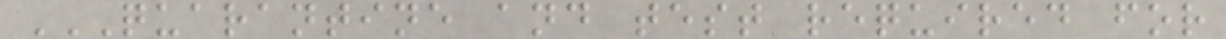QUARANTINE AND TEST REQUIRED FOR
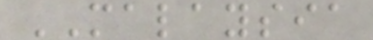MALAYSIA
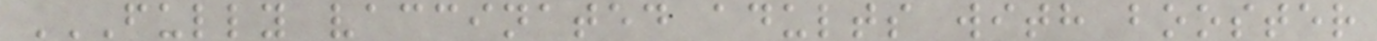FULLY VACCINATED ADULTS WITH BOOSTER
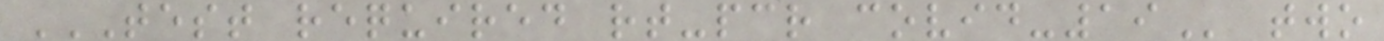TEST REQUIRED RT-PCR COVID-19 two
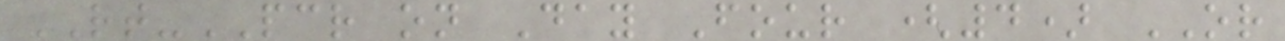RT-PCR on Day Four (4) OR
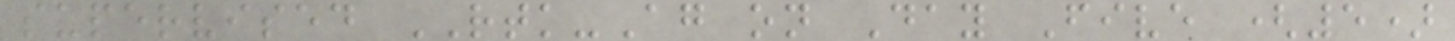supervised RTK-Ag on Day Five (5)
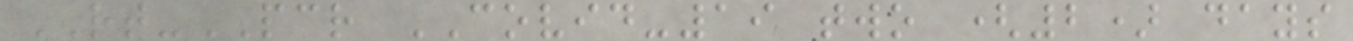RT-PCR COVID-19 two (2) days
